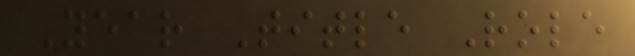Year Title Role
